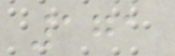171
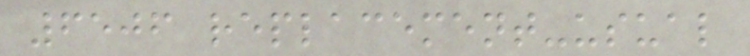6506 replacement-usual
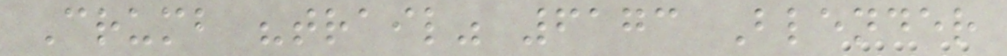Crumb "trail" 6173 Blender
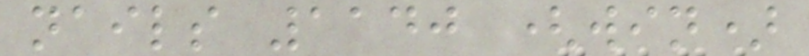nails 1140 (win)
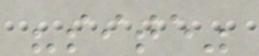"site"
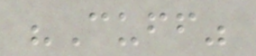"Cuff"
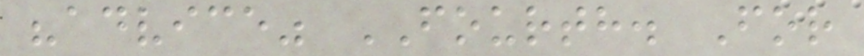"advice" FOURTH. For
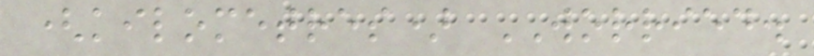(kilometres) WORRIED.
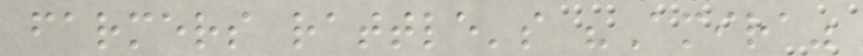farmers rattle's "Amira"
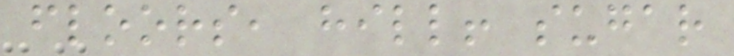floors, hill! sugar
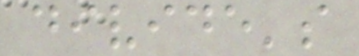divide's
